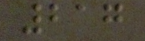217
